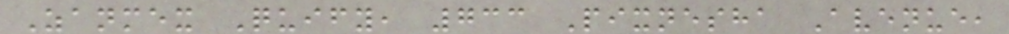Zanmex Quify, 733 Pixnesha Avenue,
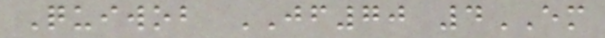Quiwob JF70 4EM
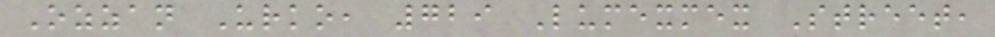Ozzan Urko, 729 Lumexmex Street,
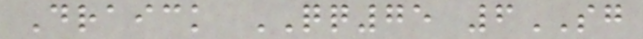Draick QQ75 6SG
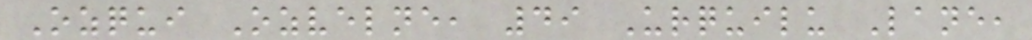Ozqui Ozvelne, 49 Urquilu Lane,
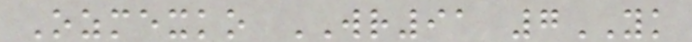Ozmexko WR91 7YK
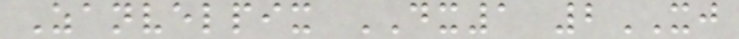Zanvelpix DX1 2XJ
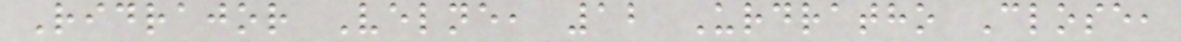Ridrajor Velne, 12 Urdratho Close,
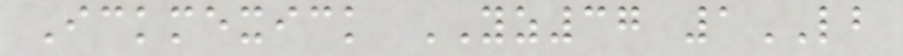Ickmexick YZ37 1LB
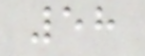58
